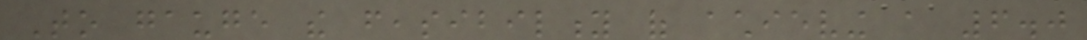To gauge the feasibility of achieving a 6.0
